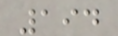194
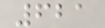621
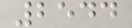2544
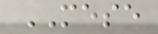MESE
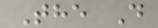The D
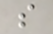s
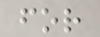for
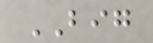BIG
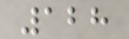128
